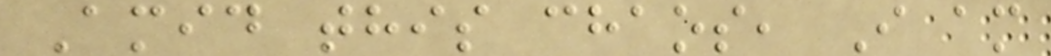Amid this chaos, I am
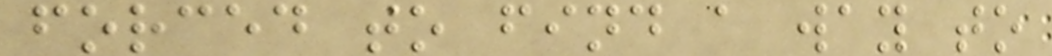forced to find a way to
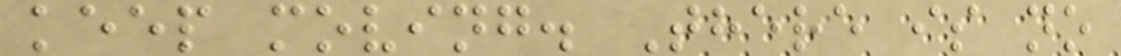keep moving. There is no
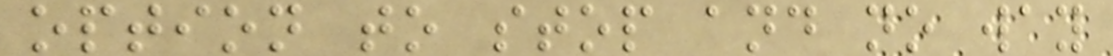option to stop and no way
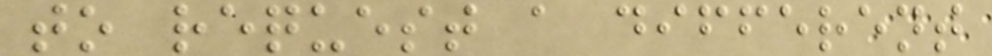to request a different
